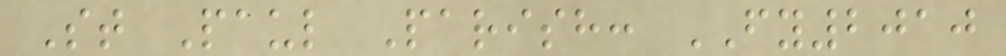St Paul Parish: FY2010
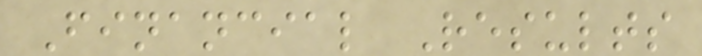Financial Results
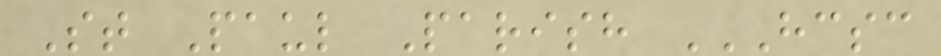St Paul Parish HCSC
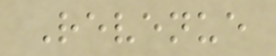Revenue
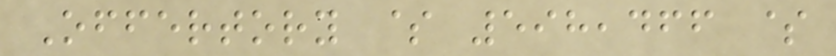Offertory $ 598,466 $
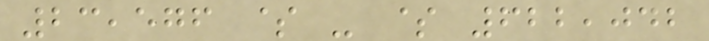23,576 $ - $ 622,042
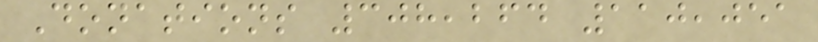Donations 308,264 110,051
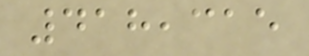418,315
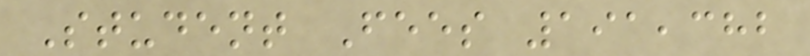Student Fees 191,382
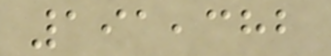191,382
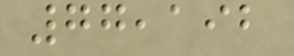77,192
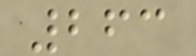263
